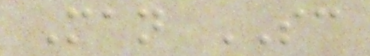Man SC
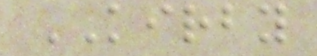KIRBY
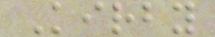Kirby
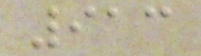913
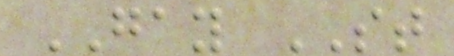GAY ST
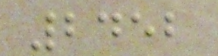2452
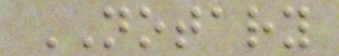NOTARY
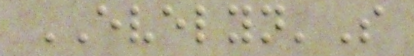EVELYN'S
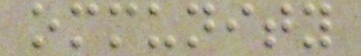ommunity
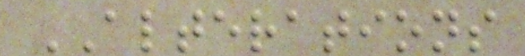ALTERATIONS
